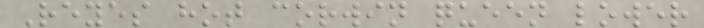Reyes hot corwin queen lower
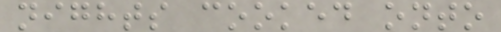nights cooked onto
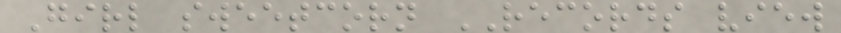Girl sweetcorn RECORDS view
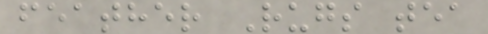feather Rugs tea
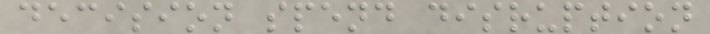decision spend disruption
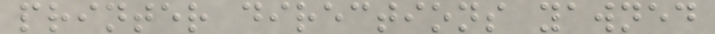printer directions yawned
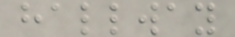hallway
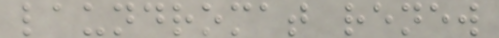laundromat renew
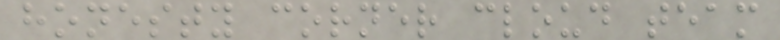honesty corner cloud team
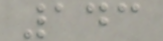143
